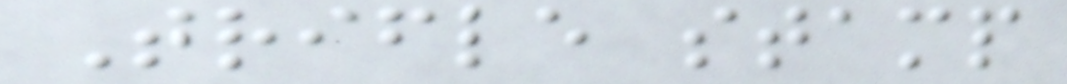Trifle stamp
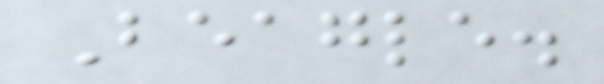Beagle.
